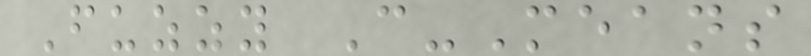Fuzzy C-Means
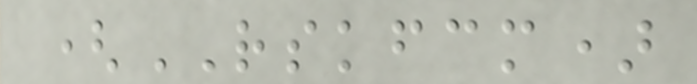(RSKFCM)
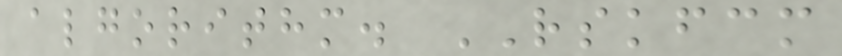algorithm. RSKFCM
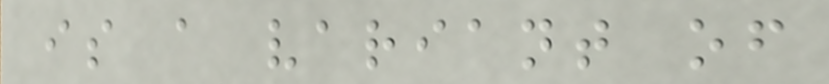is a variant of
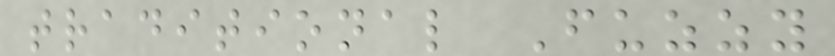traditional Fuzzy
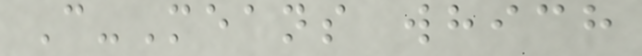C-Means which
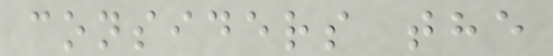considers the
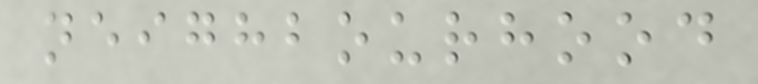neighbourhood
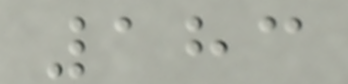183
